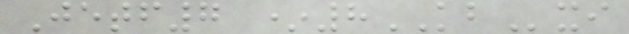Jetf7 *8KBxi
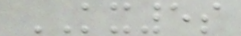KX5s
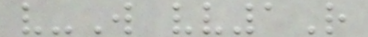v-W vv1R
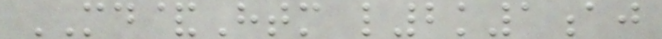MD&Htm l2k1aj
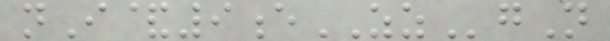nI&9eZZgN
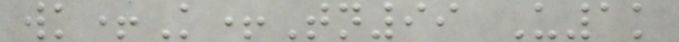wk+K+Tn99 U1k
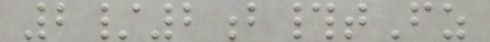2/2b#tFz
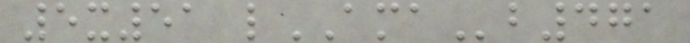5x51 lAMAb471
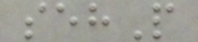sehP
